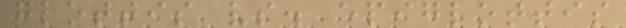glottis vs. epiglottis
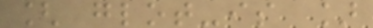[ glot-is ]
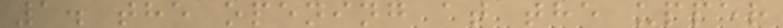1. the opening at the upper
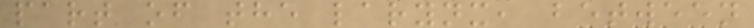part of the larynx, between
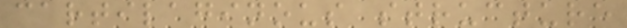cartilaginous structure
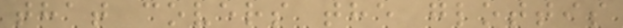that covers the glottis
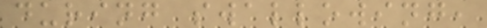during swallowing,
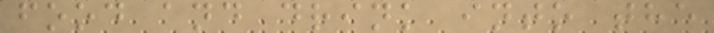food and drink into the
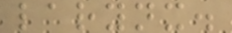larynx.
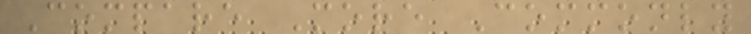Compare More Commonly
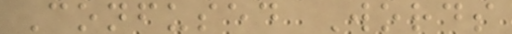Confused Words
